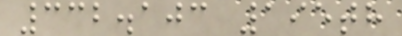332.103 195th
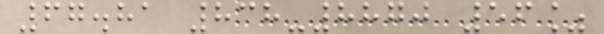67.81 838-8870 56%
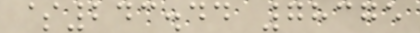$243.44 78375
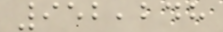952,248
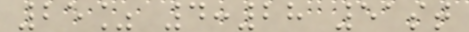25% 4:28 51st
